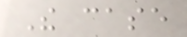The case
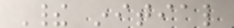Their initial
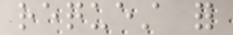request for
